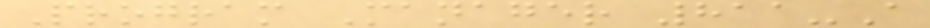Program Manager 811-A
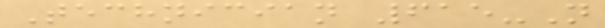Technician 615-N
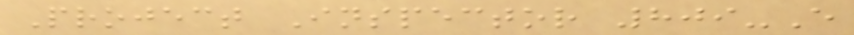Project Inspector 809-E
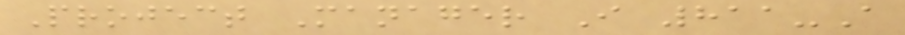Project Manager I 811-A
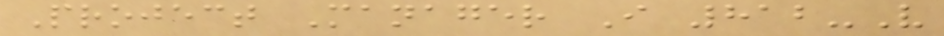Project Manager I 812-V
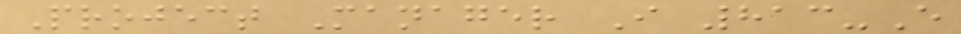Project Manager I 813-E
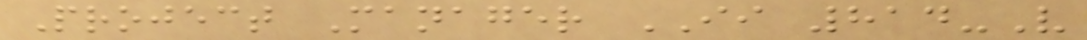Project Manager II 814-V
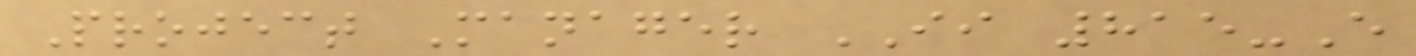Project Manager II 815-E
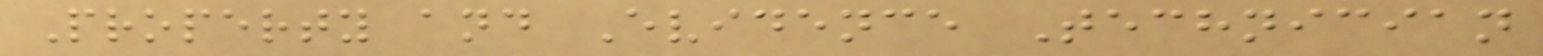Property and Evidence Technician
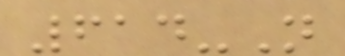614-N
